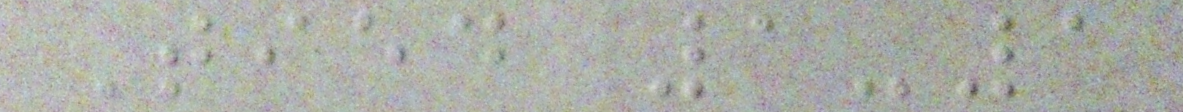Tied 1-1
